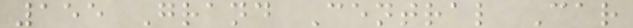155 Grand Central Car
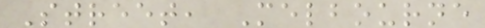Street, Melbourne
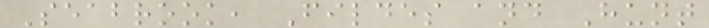Seabrook, Fildes and Hunt
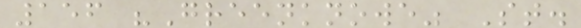156 "Greenknowe" St.
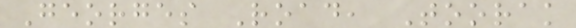Georges Road, Toorak
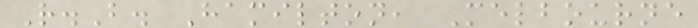R.B. Hamilton, Melbourne
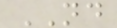ND
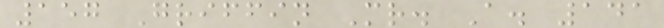157 Griffin Mr. A. 141
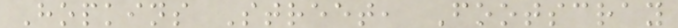Hopkins Street, Footscray
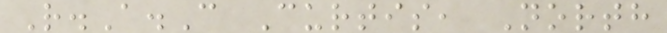R.A.C Curtis, North
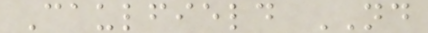Caulfield ND
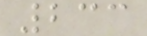233
